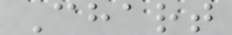Chart
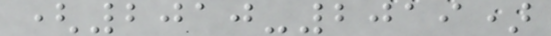(2010-2019)
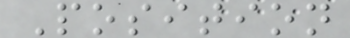Position
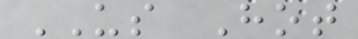US Hot
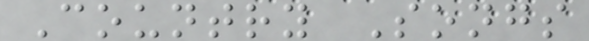Country Songs
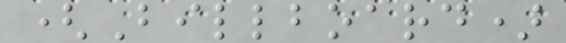(Billboard)
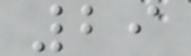29
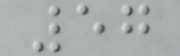57
